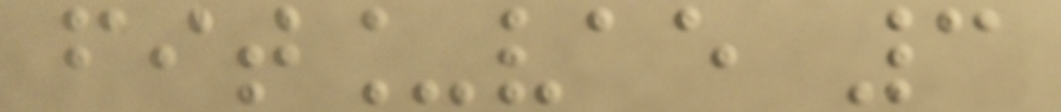fit_vae 3
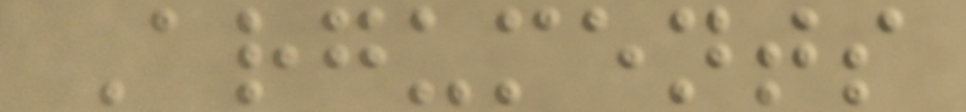Arguments
